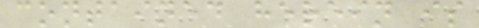contained herein is
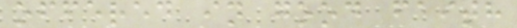offered in good faith
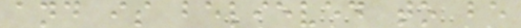and is believed to be
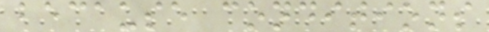because conditions
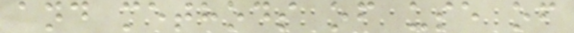and methods of use of
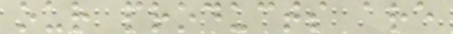our products are
